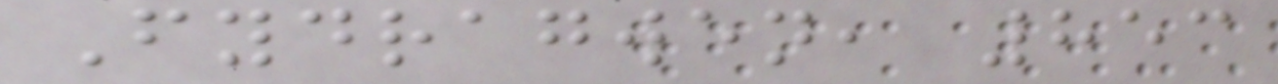Fydragwen, 853
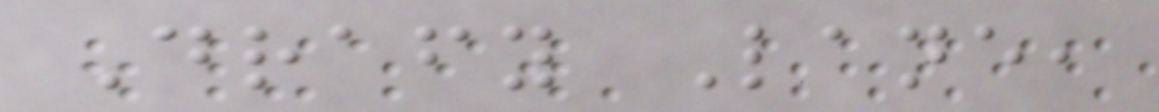Drafy Lane,
